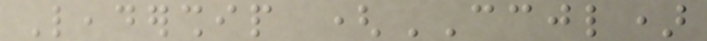Leadership (CCJL)
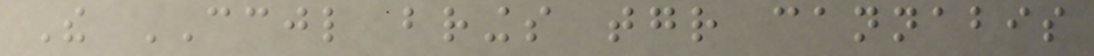The CCJL brings together cannabis
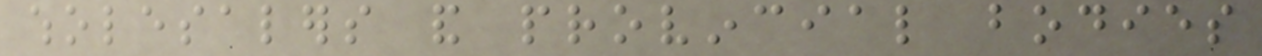wholesalers and provincial bodies
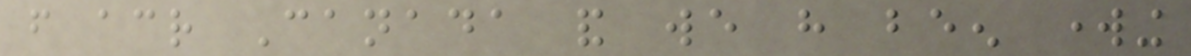from across Canada and we have been working
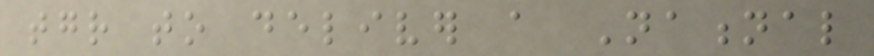together to deliver a National
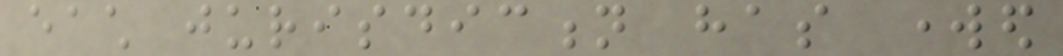each jurisdiction has worked
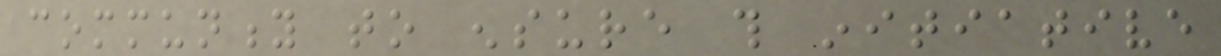community to ensure this initiative
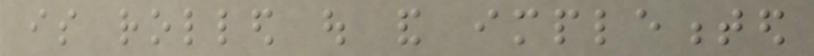is rolled out and implemented
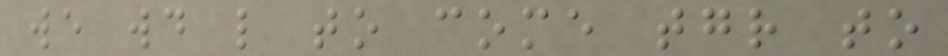we would like to come together to
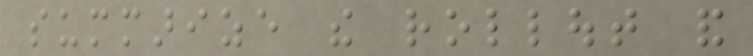summarize the rollout and
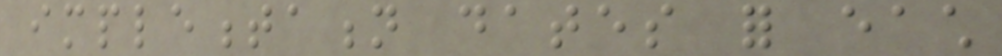implementation dates for each
